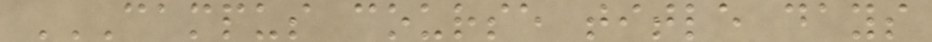CAMPUS COURSE TITLE DAYS
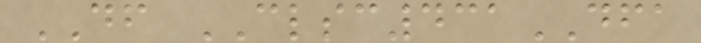DF CLSC431DFA
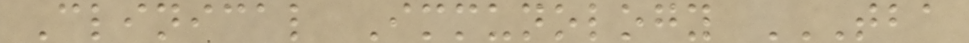Clinical Immunology TBA
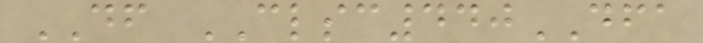DF CLSC440DFA
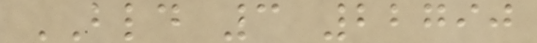BLD 3 22790
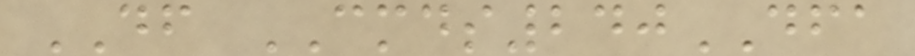DF CMDS240DFA
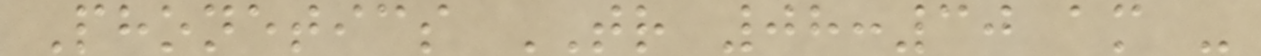Phonetics TR 08:30 am -
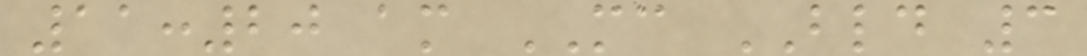11:20 am MC BLD 3
